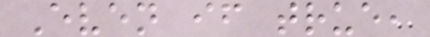Even if true,
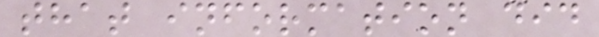that information did
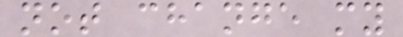not change my
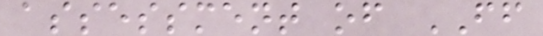assessment of FF
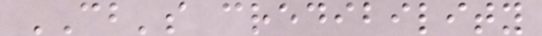CB's credibility
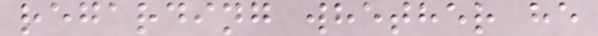regarding whether he
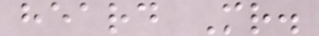heard Mr.
